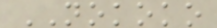NOKOKO
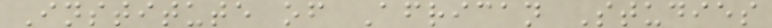Institute of African Studies
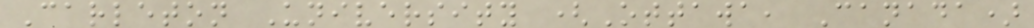Carleton University (Ottawa, Canada)
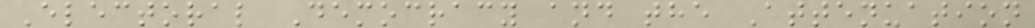Electoral Democracy and the Attenuation
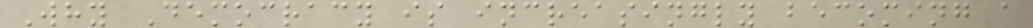Why Democracy is increasingly becoming a
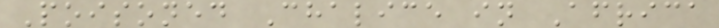Poisoned Chalice in Africa
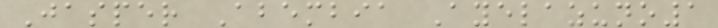Jasper Abembia Ayelazuno1
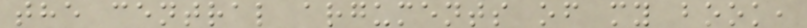the central arguments of my book,
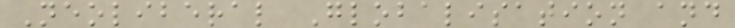Neoliberal Globalisation and
